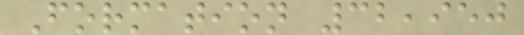Formation 32,950
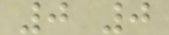0 0
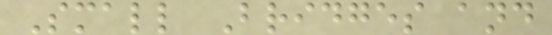Small Bridges and
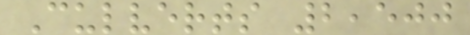Culverts 2,500
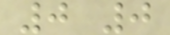0 0
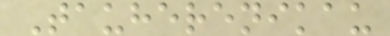Tauherenikau
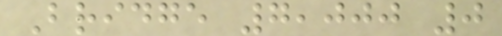Bridge 7,000 0
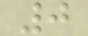0
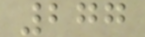277
